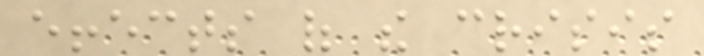effects of the crisis
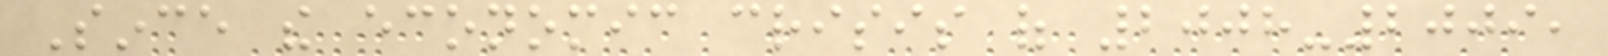Since the economic crisis of 2008-2009,
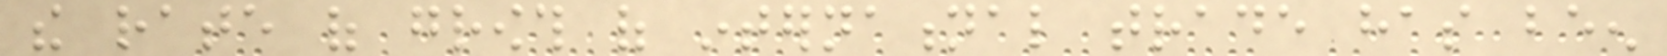the rate of growth of international trade has been
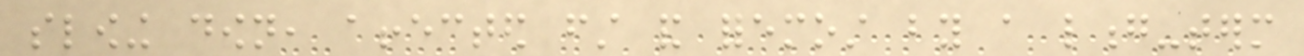slowing down, affected first and foremost by a long-term
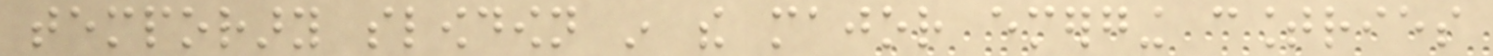temporary slowdown in the major emerging countries
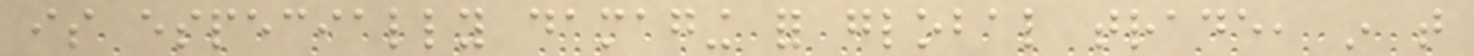is especially damaging for global trade, in that
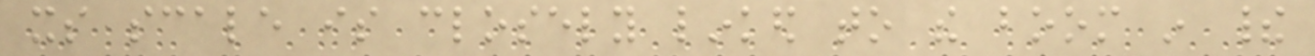its scale is closely linked to the boom in their
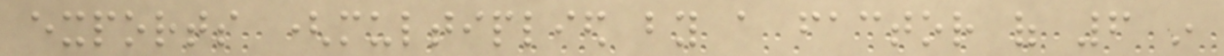exports (multiplied by a factor of 6 in
